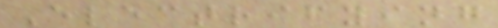Electrifying
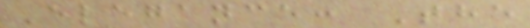Elegance: The
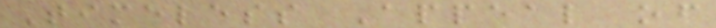Timeless Appeal of
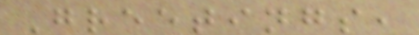Greetings,
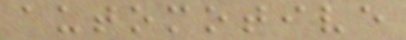automotive
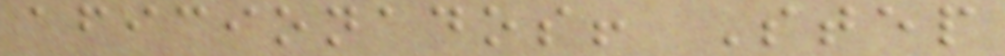aficionados! Step
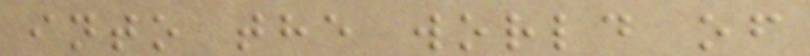into the world of
